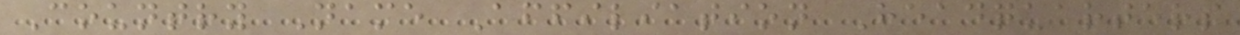Country Name Affiliation Headquarters
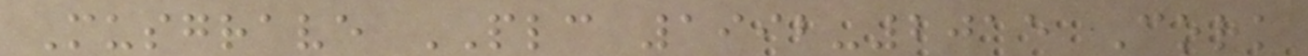Musgrave PLC 1992-2015 Cork
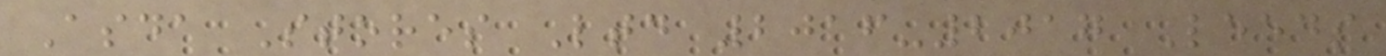Asda Stores Ltd 2016-2017 Leeds
